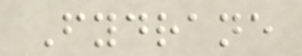Fydrane
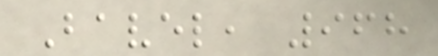Bavel, 968
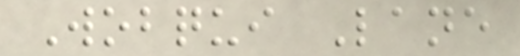Wobqui Lane
